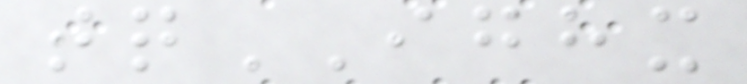tqIGHX
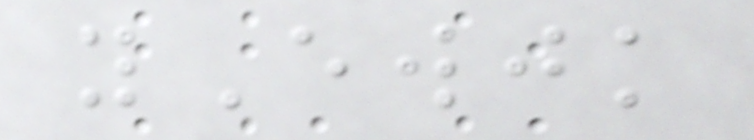yEwjk
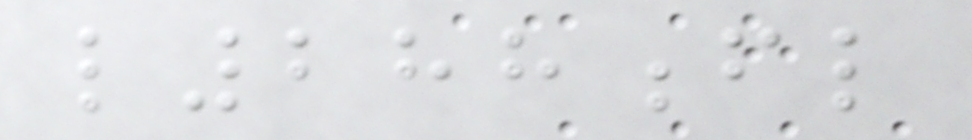l288fl
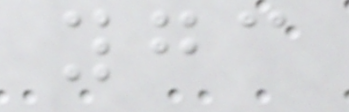ygc
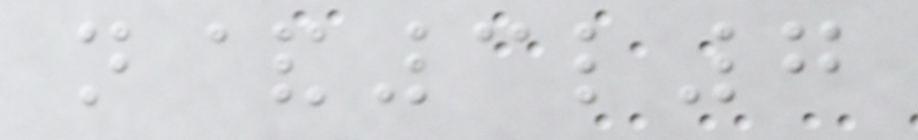n&3l7
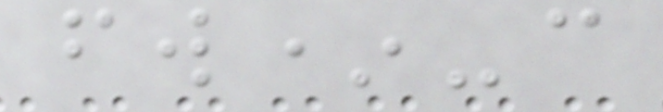fw*-c
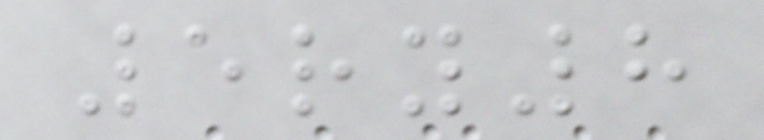5ry8
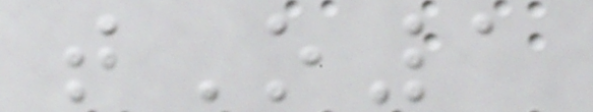tO1
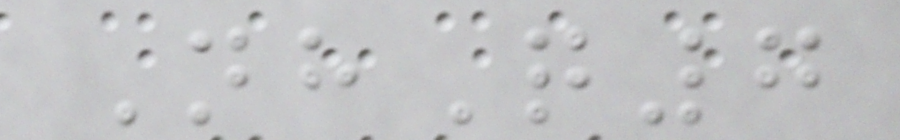NhQ7
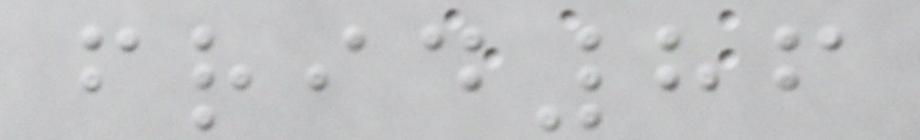frid86
